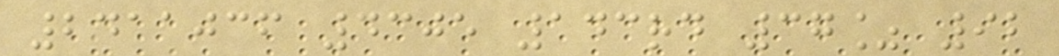2411036 4305 143rd 37% 92
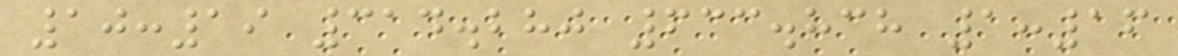10:19 314.280 633.838 1:16
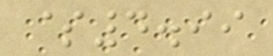$4.99
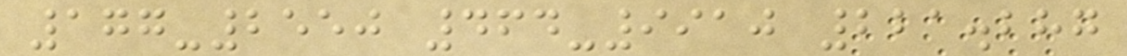177-2550 464-9910 221.287
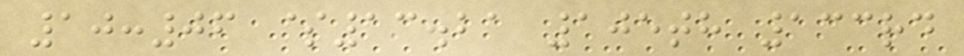10:06 $13.21 105th 133rd
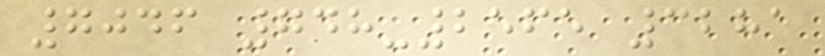7046 748-2565 3281
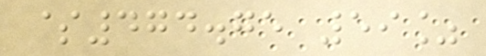$474.75 59%
